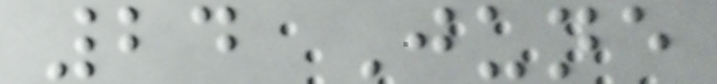24 June
